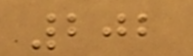202
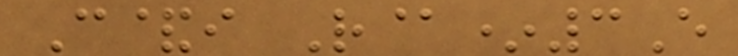C&i R@*3E
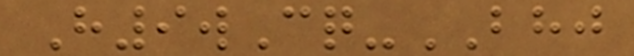H9wCq-BHJ
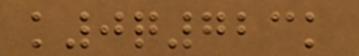k0q723k
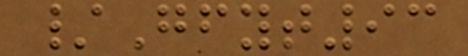/Gfyt93
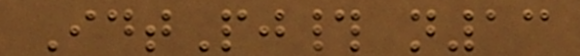IdtPj# n13
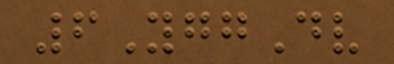6YggDv
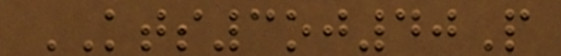KTS3oj40P
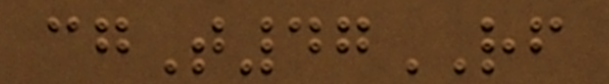cgT47RF
